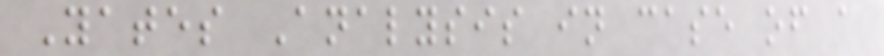Yates Analysis in case of a
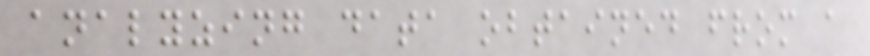analyzing data obtained from a
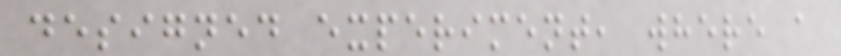designed experiment, where a
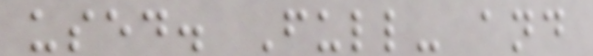used. Full- and
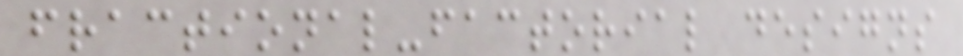fractional-factorial designs
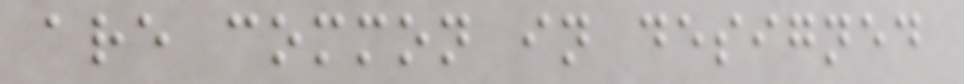are common in designed
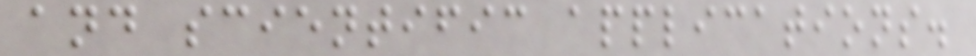and scientific applications.
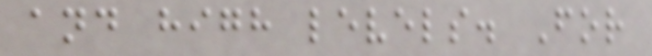and high levels. For
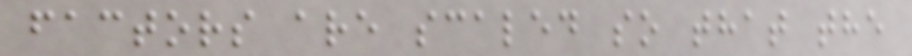factors are scaled so that the
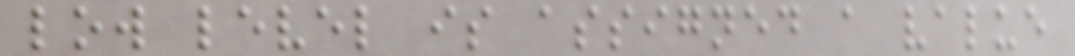low level is assigned a value
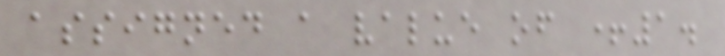assigned a value of +1.
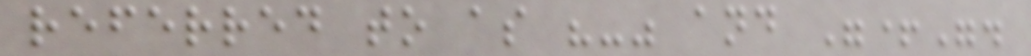referred to as "-" and "+".
